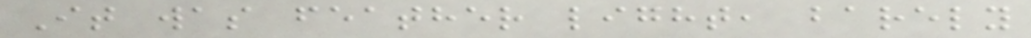It was feather light, barely
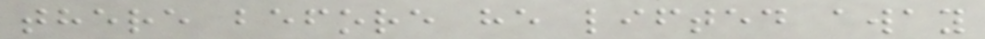there before he lifted away
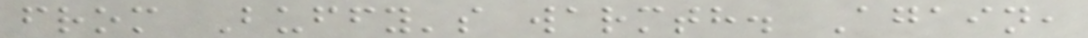from Buffy's warmth. Again,
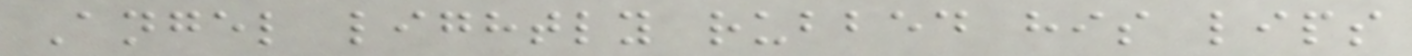Angel lightly rubbed his lips
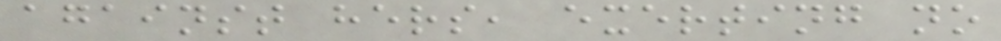against hers, exerting no
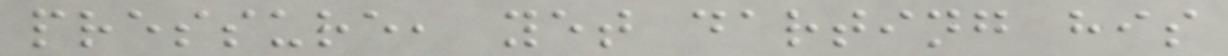pressure, yet darting his
